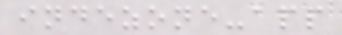indezone-app
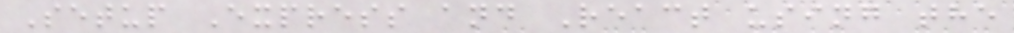Setup Express and React using the
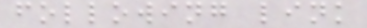following link
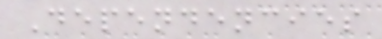Dependencies
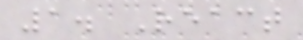1. React
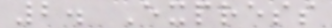2. Express
